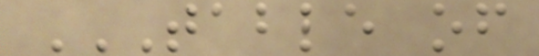TABLE OF
